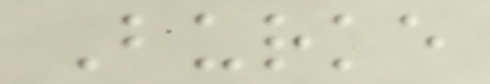Burke
